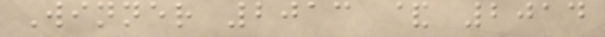Winner 2013 & 2014
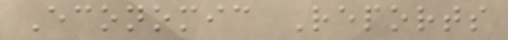Economic Reports
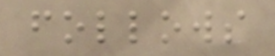follows
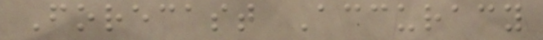Forecast Accuracy
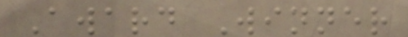Award Winner
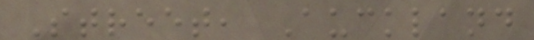Street, Auckland
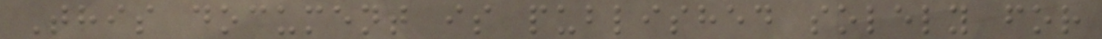This document is published solely for
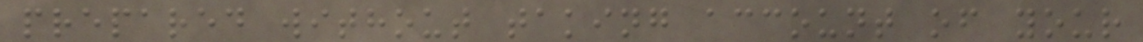prepared without taking account of your
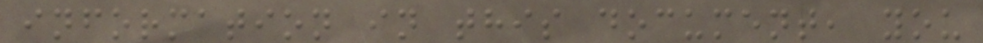information in this document, you
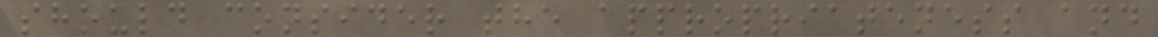should consider the appropriateness and
